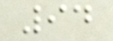94
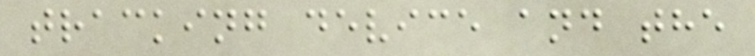tracking device and the
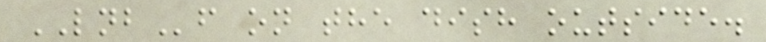LNBf on the dish outside.
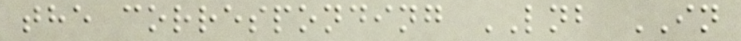the corresponding LNB IN
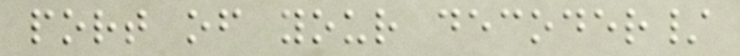port of your decoder/
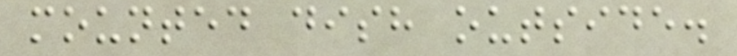mounted dish outside.
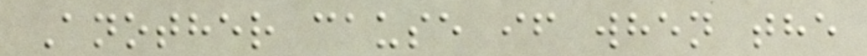Another cause if when the
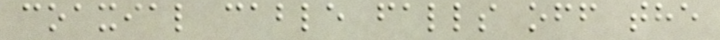coaxial cable falls off the
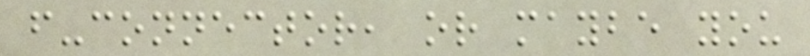f-connector, or maybe you
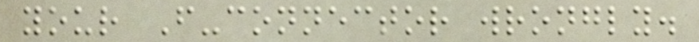your F-connector wrongly.
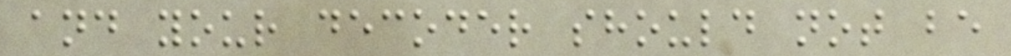and your decoder should not be
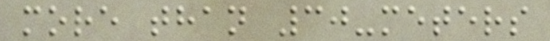more than 30-meters
